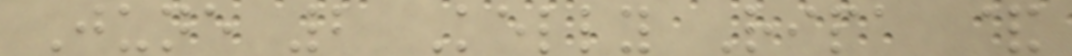June 2 Kelly Ripa &
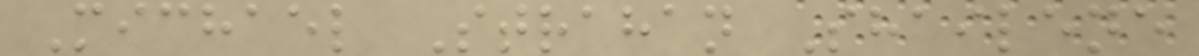Michael Strahan Shailene
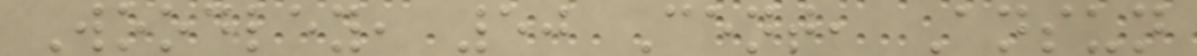Woodley, 50 Cent, Ansun
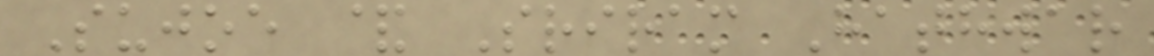Sujoe & Sriram Hathwar
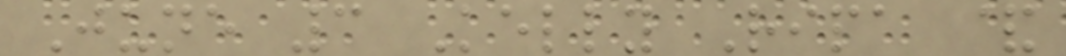June 3 Kelly Ripa &
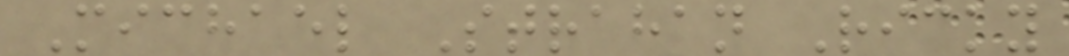Michael Strahan Ricky
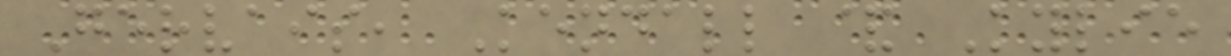Gervais, Kendall & Kylie
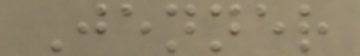Jenner
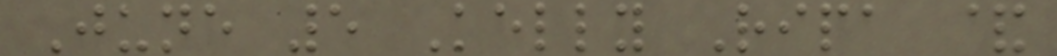June 5 Kelly Ripa &
